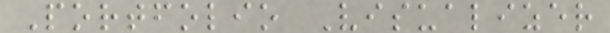Portfolio Visualizer
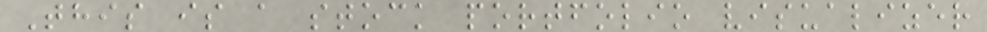This is a stock portfolio visualizer
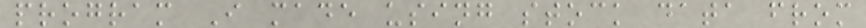program I made using stock data from
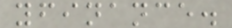yfinance.
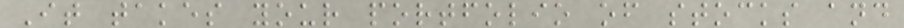It takes your portfolio of stocks and
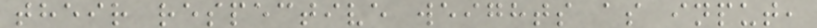their respective weights as input,
